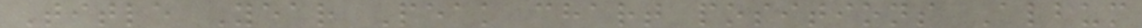Title Year Peak chart positions Album
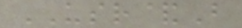USR&B
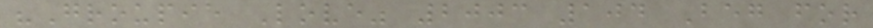"Groupie Love" 2003 104 Beg for
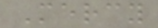Mercy
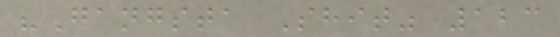"Gangsta Shit" 123
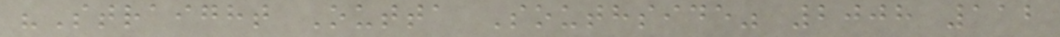"Straight Outta Southside" 2008 112
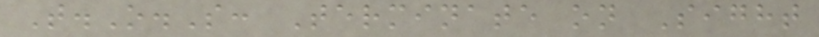T.O.S: Terminate on Sight
